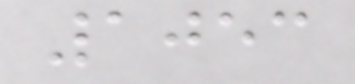1053
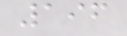196
